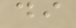di
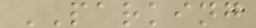PARKING
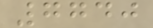7740
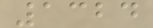1324
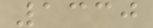1330
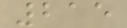215
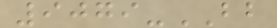9079-BB
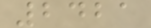2421
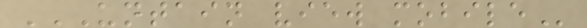UNTAIN VIEW MOBILE
